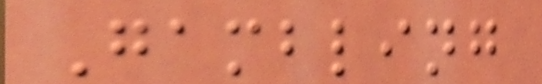Gambling
